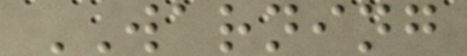WARNING
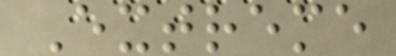Extreme
